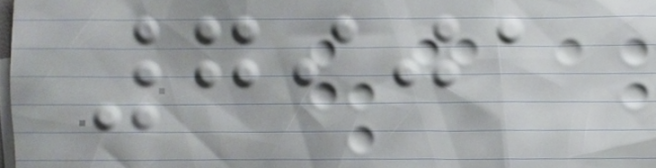7901
